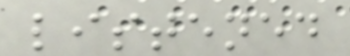listened
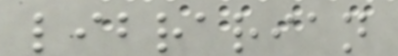librarian
